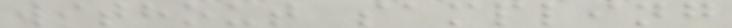without sampling
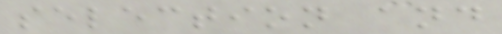selection and
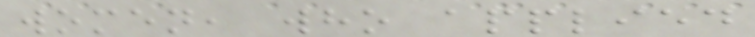women, who applied
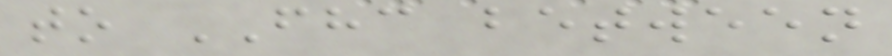to FHC between
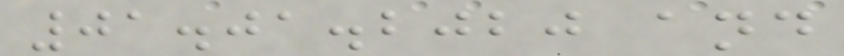01.01.2020 and
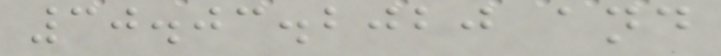30.03.2020 and
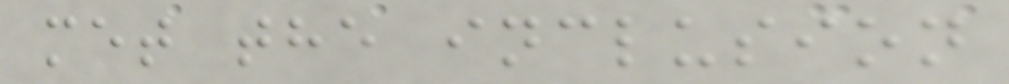met the inclusion
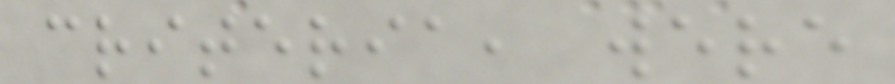criteria, were
